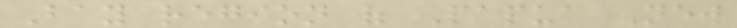Bay region of Papua New
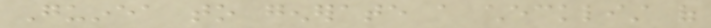Guinea to generate a checklist of
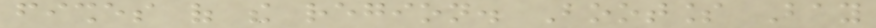fishes of the region. Bootless Bay
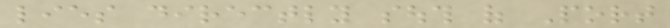lies directly south of Port
